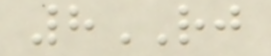8RJ
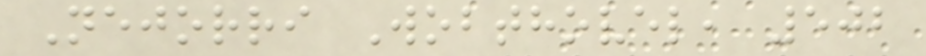Nejorri Wobthovel, 502
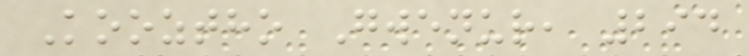Kooztho Gwenur, 294
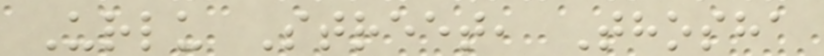Urlu Street, Thosha
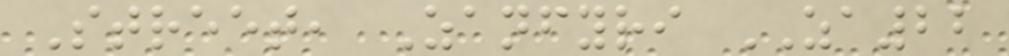Street, Zanfyri ZA22
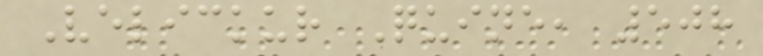Velickur Quine, 508
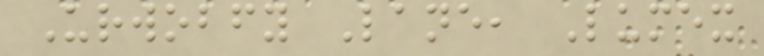Urwobfy Lane, Lumex
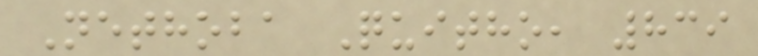Nethoba Quitho, 839
